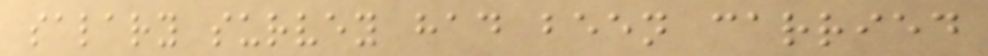salary survey had been carried
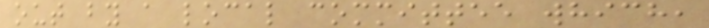out by a local committee which,
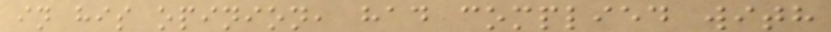in his opinion, had complied with
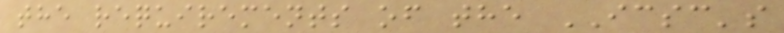the requirements of the ICSC's
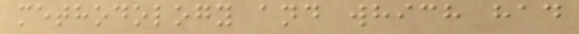methodology and which had
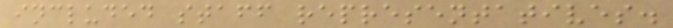included staff representatives.
